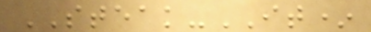STEAK-IT*
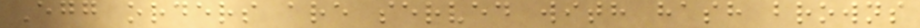Egg orders are served with hash browns
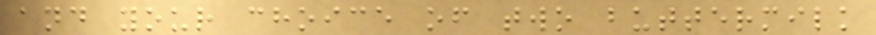and your choice of two buttermilk
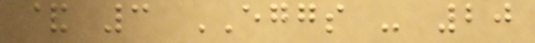& 3 EGGS - 20
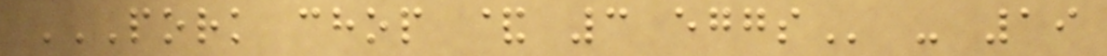PORK CHOP & 3 EGGS - 19
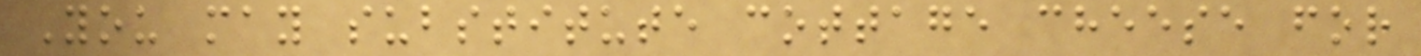You may substitute cottage cheese for
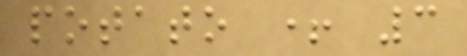potato + 3
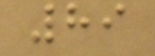89
